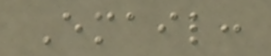Email:
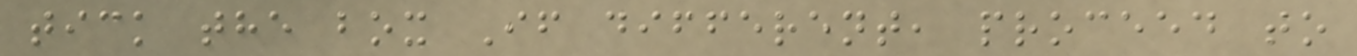tick the box If different, proceed to
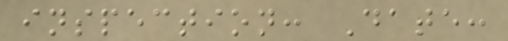inspection: Date:
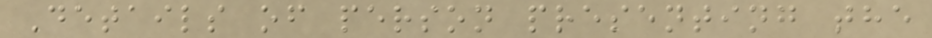Details of person presenting the
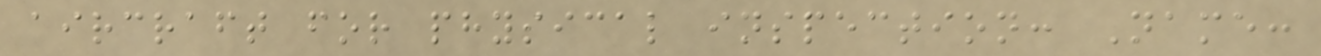aircraft for physical inspection: Name:
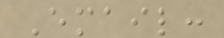Email:
